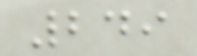249
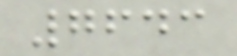7643
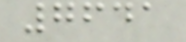7641
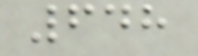648
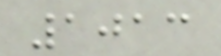1013
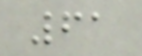61
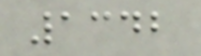1342
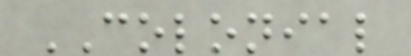COLONIAL
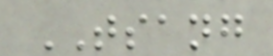TSANG
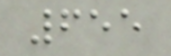655
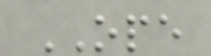OPE
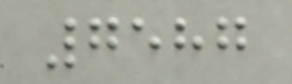7587
